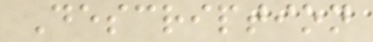Description
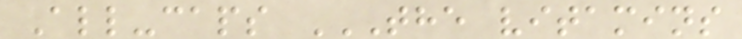All-caps THE VITAMINS
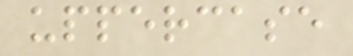uppercase
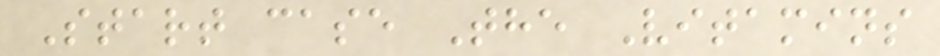Start case The Vitamins
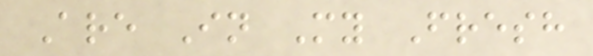Are In My Fresh
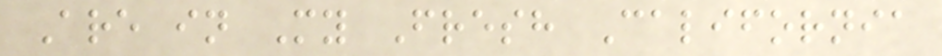Are in My Fresh California
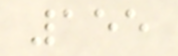155
